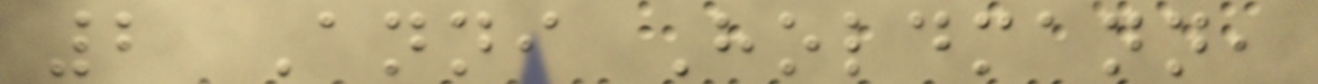2 Anni Holdmann,
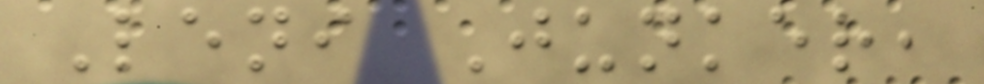Leni Junker,
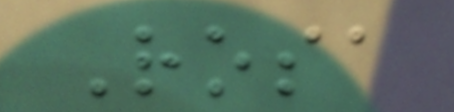Rosa
